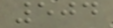504
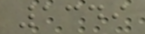1349
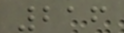216
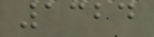1324
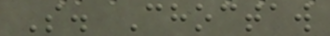S. Choctaw
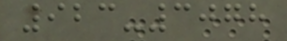923-3078
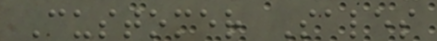Customer Sales
